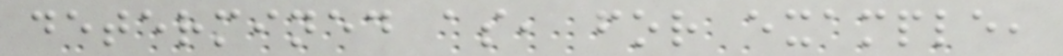determined as, for example,
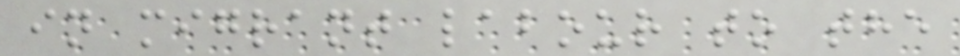in migrant labour to the
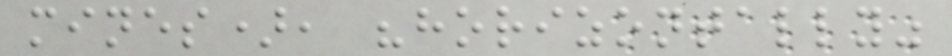mines), "horizontally"
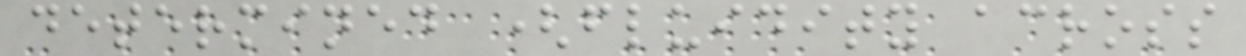determined (fluidity across
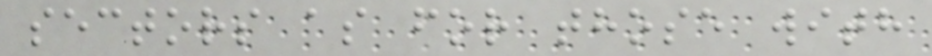sectors as for those with
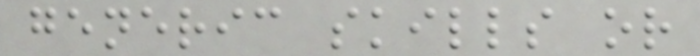generic skills or
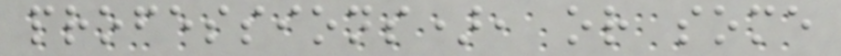professions), or some
